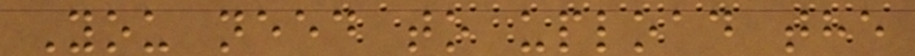You need to upload the
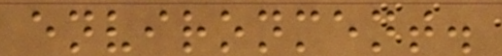environment.
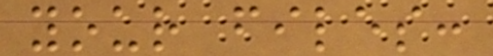your files:
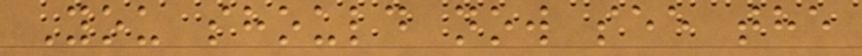You should now see the
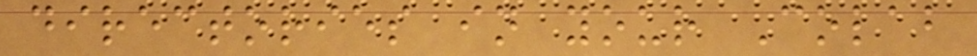directories in your Colab
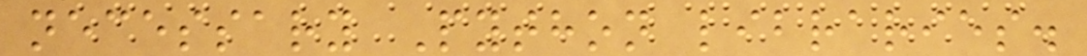necessary Python libraries.
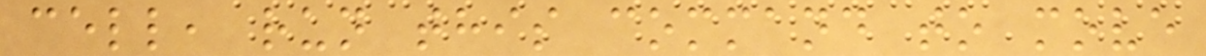cell, run this command to move
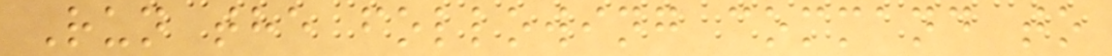Run the following command to
